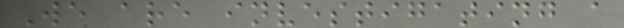We are investigating a
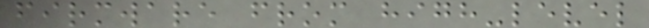firmware from high-level
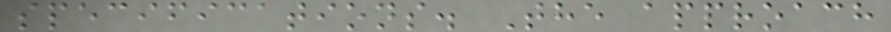specifications. The approach
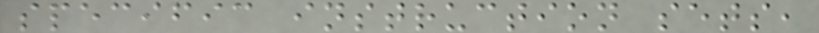specific instruction sets,
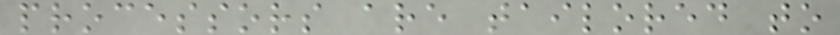processors are tailored to
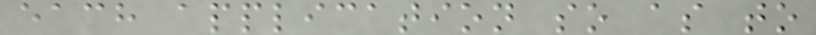each application so as to
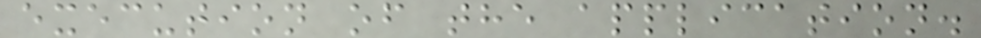execution of the application.
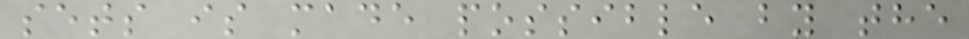sets is made possible by the
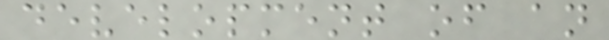development of an
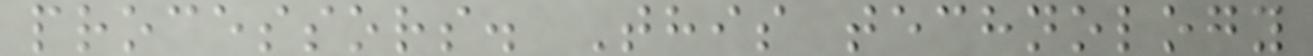processors. This technology
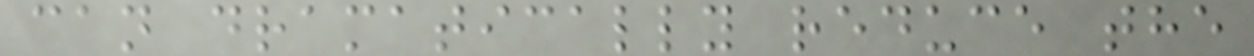can dramatically reduce the
